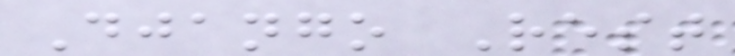Django Rest
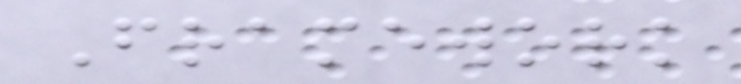Framework
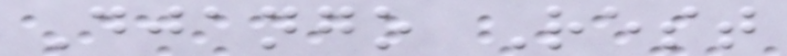Django Rest
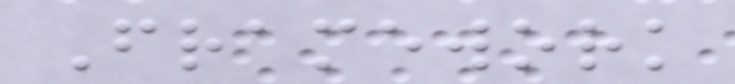Framework
